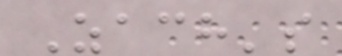Zach's
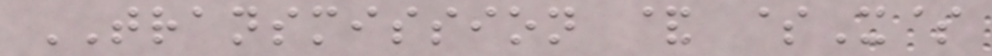TRANSMISSION & $X$
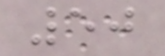50
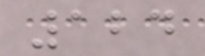124
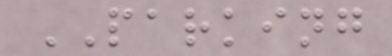PARKING
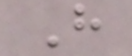H
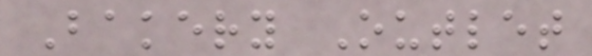Bakery Outlet
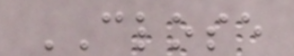CLOSE
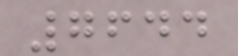7644
